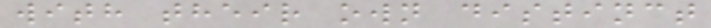with their own distinct
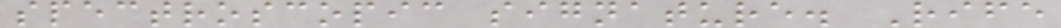spectroscopic signature. Rife
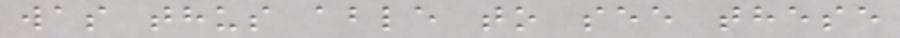was thus able to see these
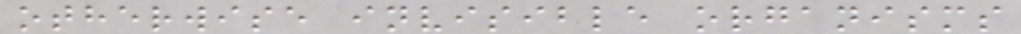otherwise invisible organisms
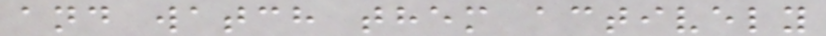and watch them actively
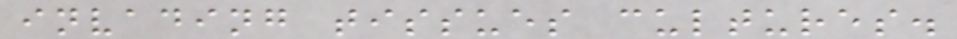invading tissues cultures.
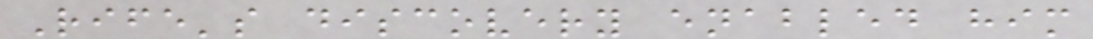Rife's discovery enabled him
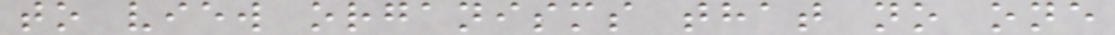to view organisms that no one
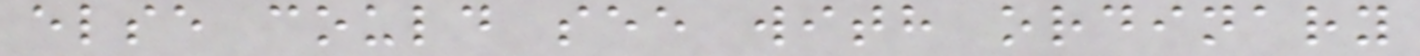else could see with ordinary
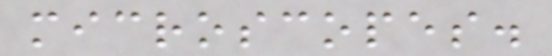microscopes.
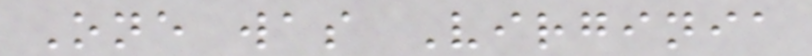One was Virginia
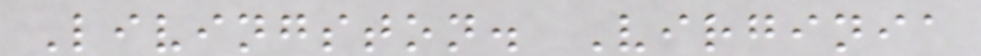Livingston. Virginia
